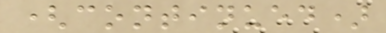(continued)
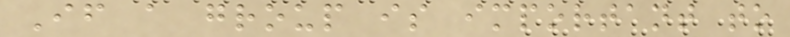If a group is important to
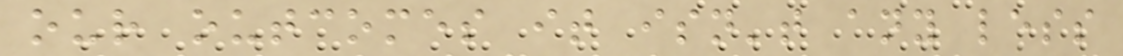our outcomes it isn't any less
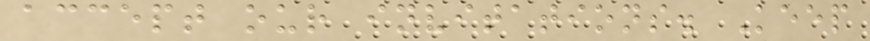accept our invitations. Keep
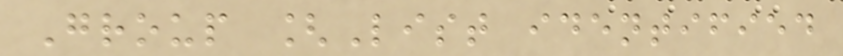Group [List identified
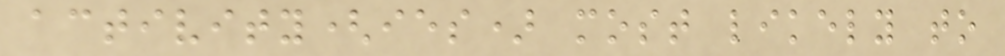activity(ies) most likely to
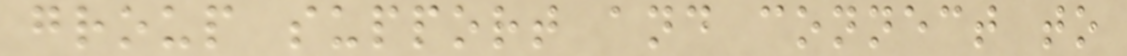group support and connect to
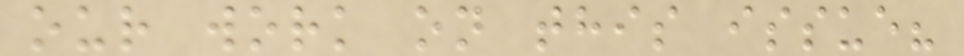our work on this issue?
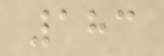183
